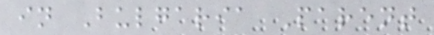in Bulgaria Parent
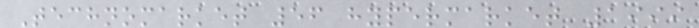Technomarket 56 hypermarket 1999
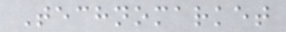Technomarket
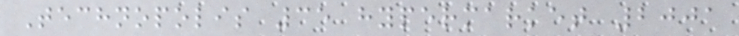Technopolis 35 hypermarket 2001
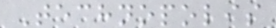Technopolis
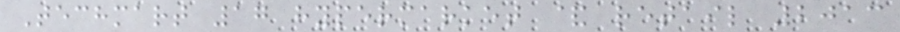Techmart 17 hypermarket & retail 2013
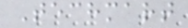Techmart
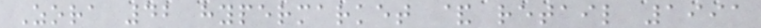Zora 42 hypermarket & retail 1991
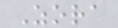Zora
